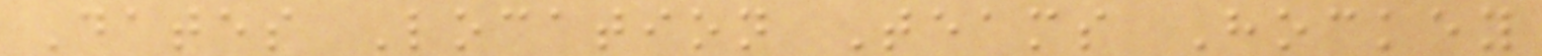Dates Location Teams Hockey
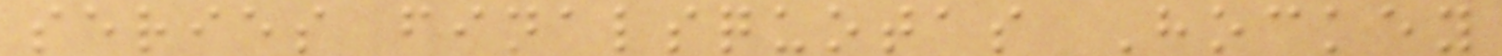series finalsquotas Hockey
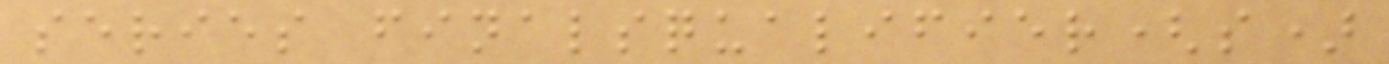series finalsqualifier(s)
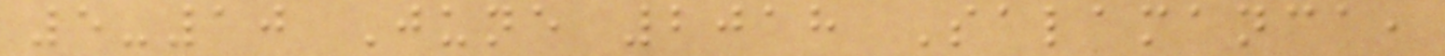5-10 June 2018 Salamanca,
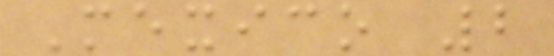Mexico 2
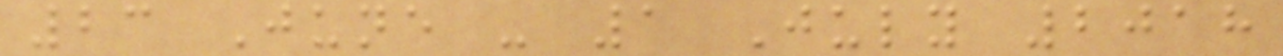23 June - 1 July 2018
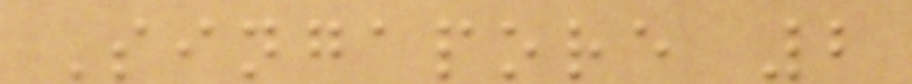Singapore 2
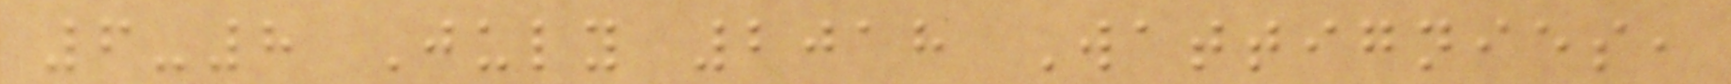6-8 July 2018 Wattignies,
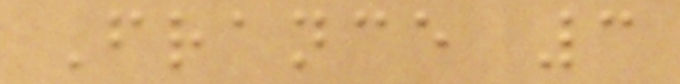France 3
